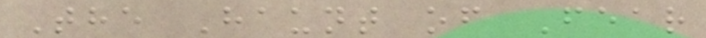The Haunt of Fear
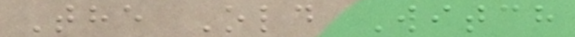The Old Witch
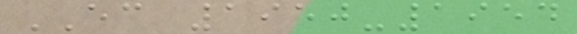EC 1950-1954
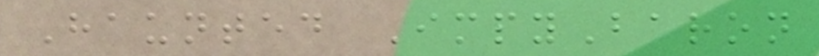Haunted ImpyBaron
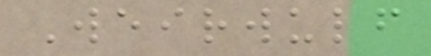Weirwulf
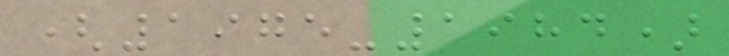(1975-1984)
